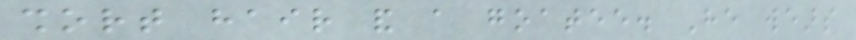short hair and a goatee. He wears
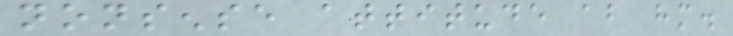nonsense attitude about him.
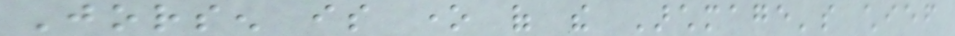Jorsen is one of the Archmage's chief
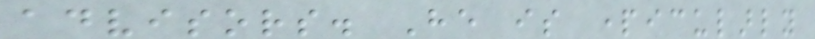advisors. He is particularly
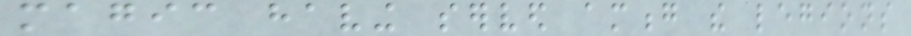magic having served among the legions
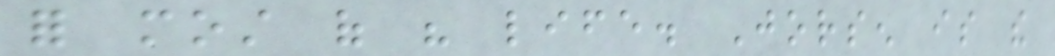for most of his life. Jorsen is the
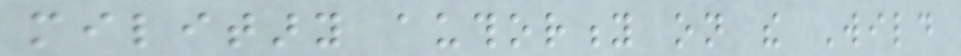military authority on the Wild
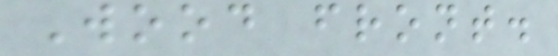Wood front.
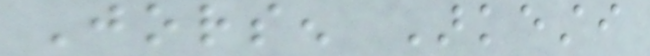Jorsen Arkesti
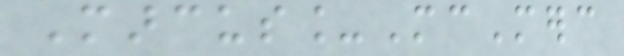Marcus_McMerc
